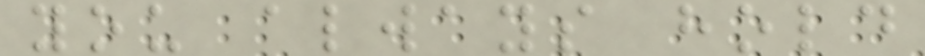you always hold
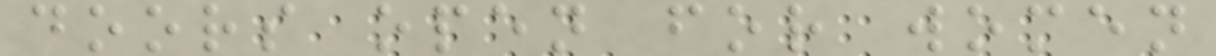doors open for women
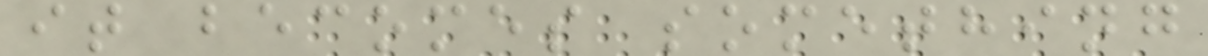it becomes something
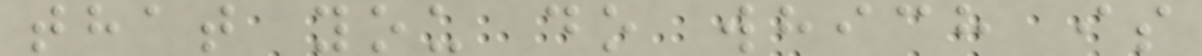that you do which is
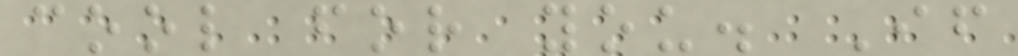cool for you. If
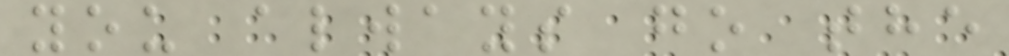you always go the
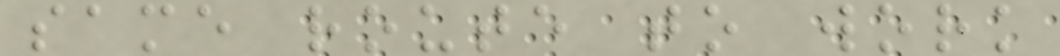same route to work
